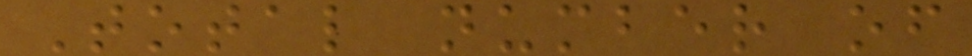Total number of
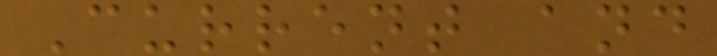Current and
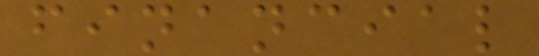financial
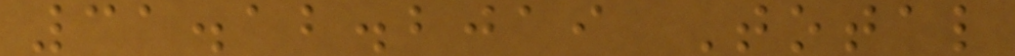31.12.2019 Total
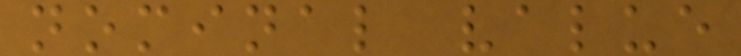nominal value
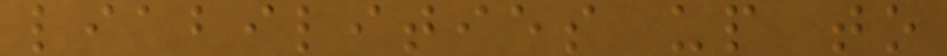liabilities up to
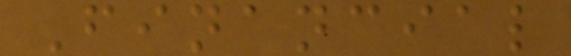Financial
